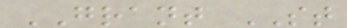GRANT ST
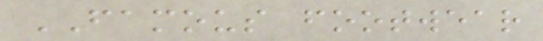FAMOUS footwear
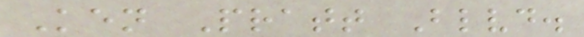Ken Pratt Blvd.
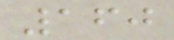160
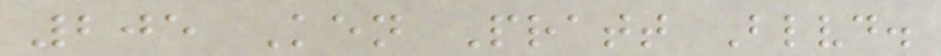205 Ken Pratt Blvd.
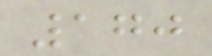170
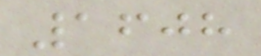1608
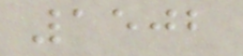1502
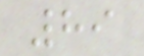89
